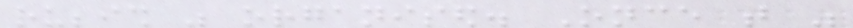rubbish was organised. Once that was
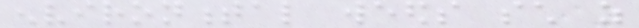environmental weeds such as
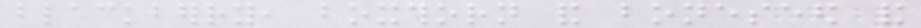blackberry, boxthorn and boneseed and
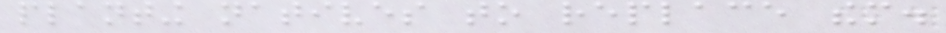planting natives to replace them.
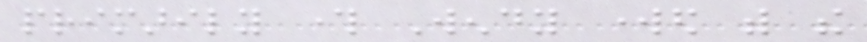primarily through Wendy worked with the
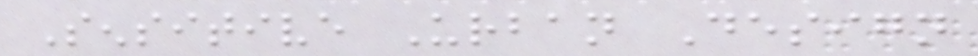Sensitive Urban Design
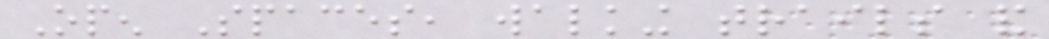Open Spaces, walking trails and
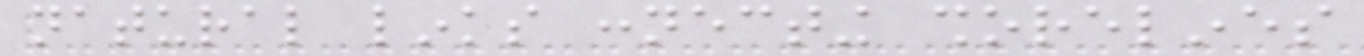natural links connecting shorelines
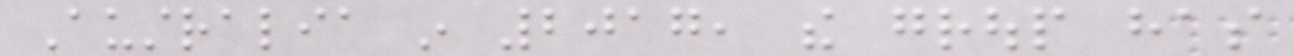Australia in 2017, the group has
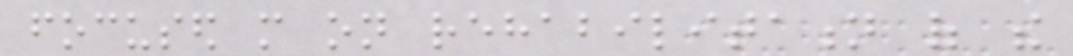focused more on rehabilitation of the
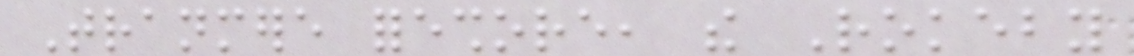Tranmere foreshore, the Rokeby
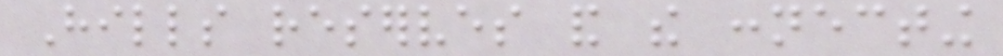Hills reserves and the connecting
